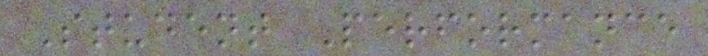Student Performance
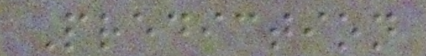Prediction
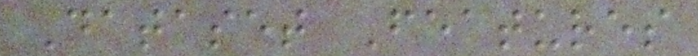Dataset Features
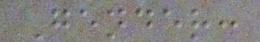Gender:
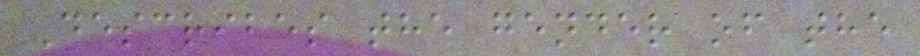Describes the gender of the
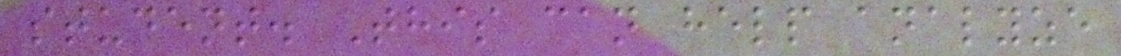student. This can help analyze
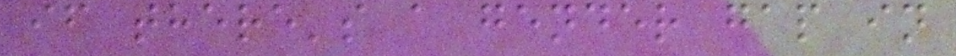if there's a gender gap in
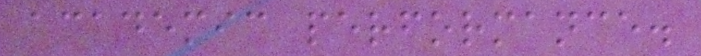academic performance.
